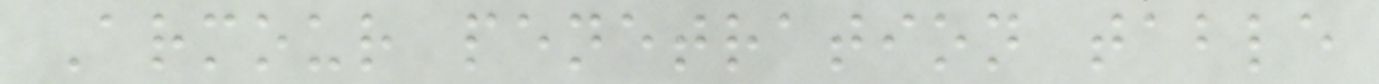Armour penetration table
